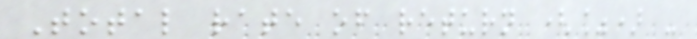Total rate of return (%) -
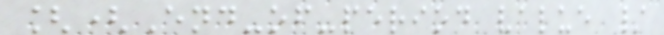[(End-of-period value /
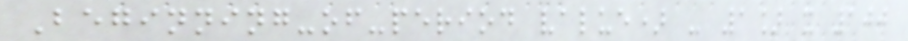Beginning-of-period value) - 1] x 100
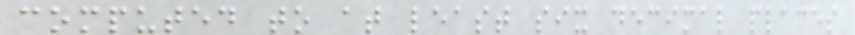computed to at least six decimal places
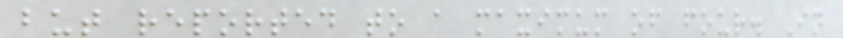but reported to a maximum of four. In
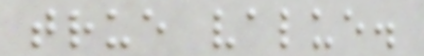true value.
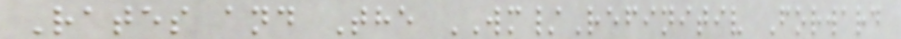Rates and The WM/Refinitiv Forward
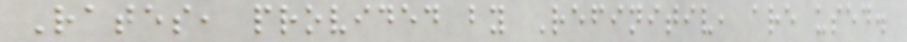Rates, provided by Refinitiv, are used.
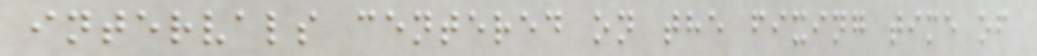intervals centered on the fixing time of
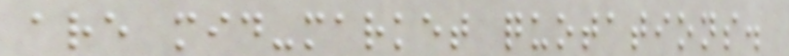are mid-market quotations.
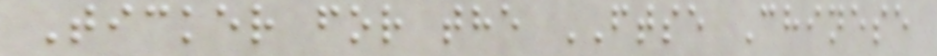Ticker for the FTSE Chinese
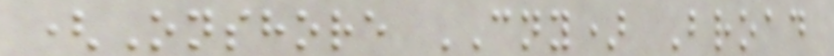(Onshore CNY) Broad
